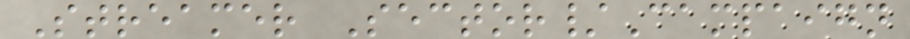Streamer Sector/Campaign
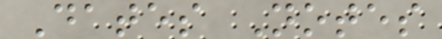Dates Notes
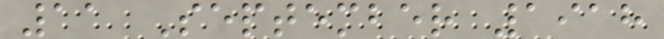11 September 1918
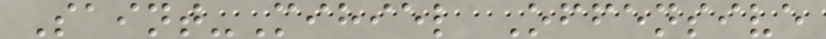Saint-Mihiel Offensive
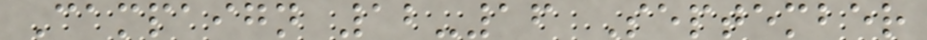Campaign 12-16 September
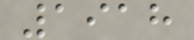1918
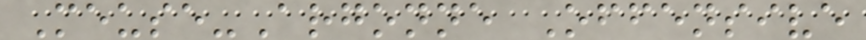Meuse-Argonne Offensive
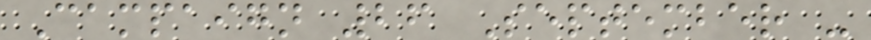Campaign 26 September -
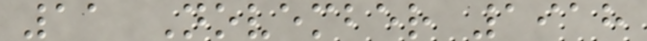11 November 1918
